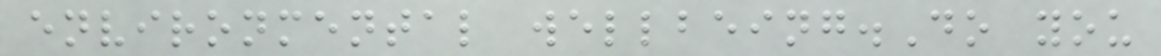environmental wellbeing.Do you
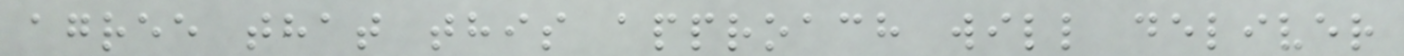agree that this approach will deliver
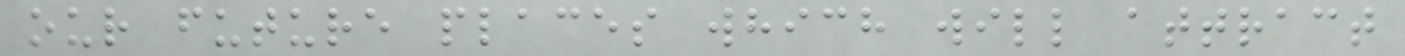our future places which will attract
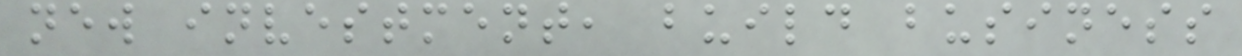new investment, build business
